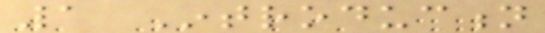1 Introduction
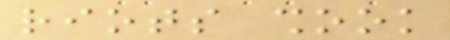riots shook
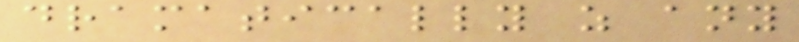dramatically as any
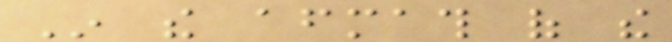In the aftermath of the
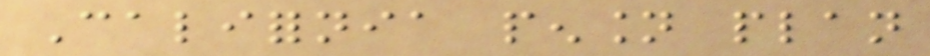California pension plan
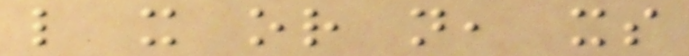like it or not, its
